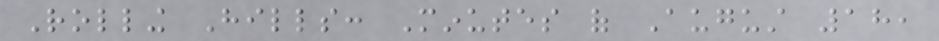Rolling Hills: Minutes of August 18,
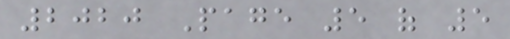2020 Page 5 of 5
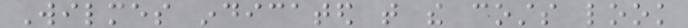Wilmes indicated that the costs look
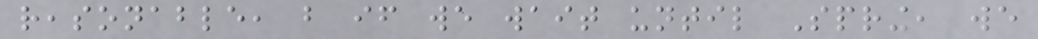reasonable, but if we wait until Spring, we
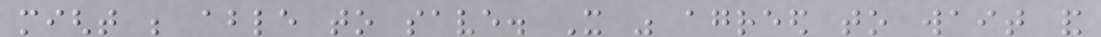might be able to save. It was agreed to wait and
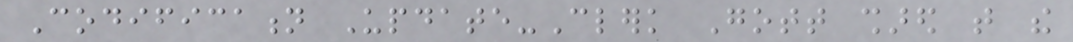Codification Update-Clerk Gott shared that the
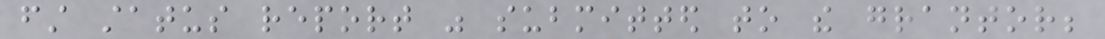first status report was submitted to the grantor;
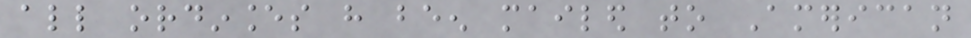all ordinances have been mailed to American
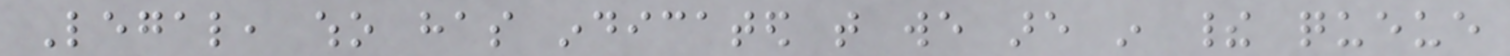Legal, who has indicated that we are in their queue
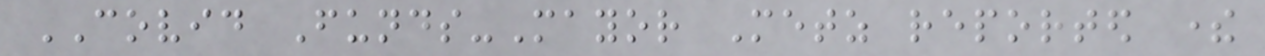COVID Funds-Mayor Metz reported there
